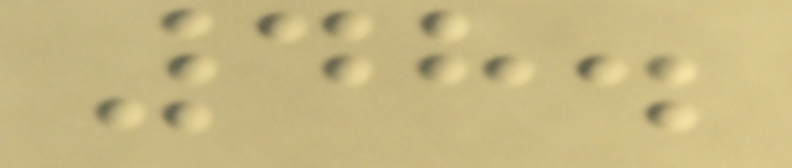48.
